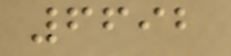6692
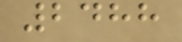2488
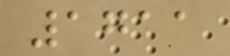1711
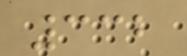332
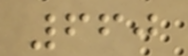660
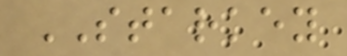STARKEY
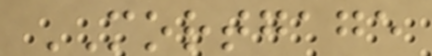MORTGAGE
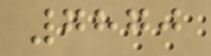7870
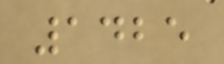1425
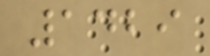1429
